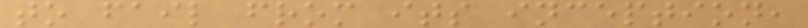to fail from its inception,
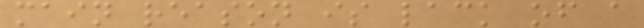main reason is lack of a
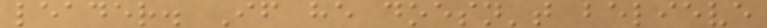leader. If he doesn't believe
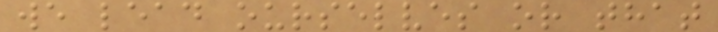we lead ourselves or that
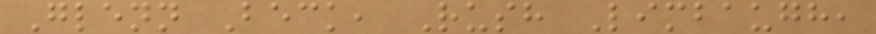Glenn Beck, Rush Limbaugh,
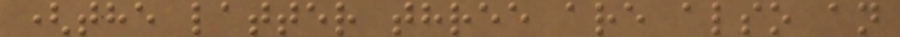(the latter three are also an
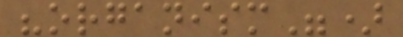"organism")
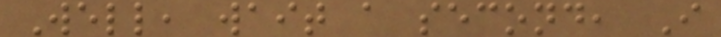Well, wait a second, I
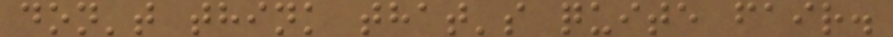don't think that's quite fair.
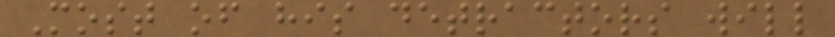Most of his detractors will
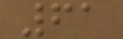61
